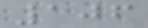106
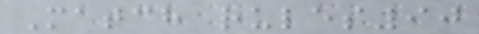Match rules90
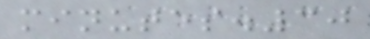minutes.30
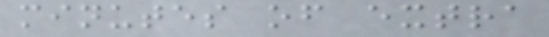minutes of extra
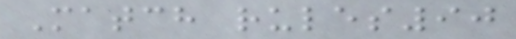Match rules90
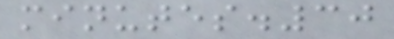minutes.30
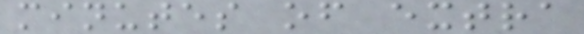minutes of extra
